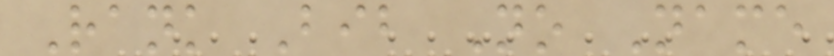Rank Bib No Name
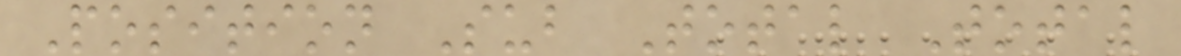Position Sub Total Total
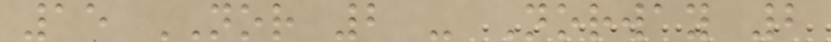15 NOR 2 - Norway 2
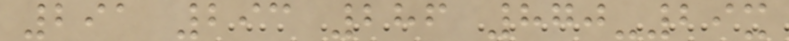291 293 286 870-29x
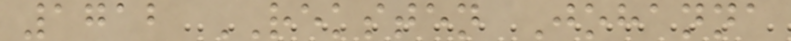1712 REKSTEN Johanna
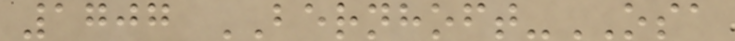1707 BERNHOFT-OSA
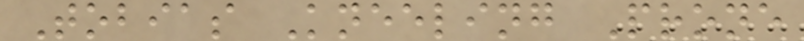Tobias Kneeling Prone
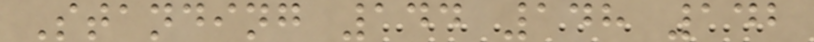Standing 144 148 142
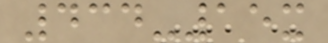434-15x
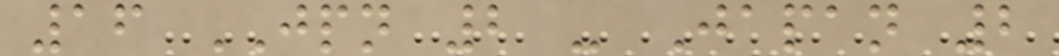16 JPN 2 - Japan 2
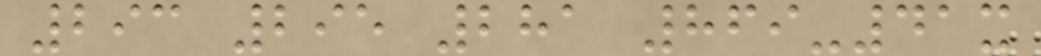293 295 281 869-41x
